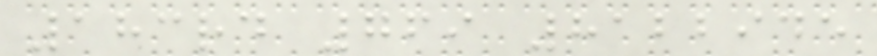183rd 769 8122945
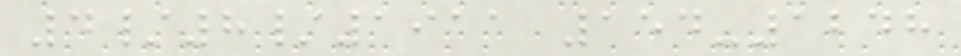4/8/1911 154-1248
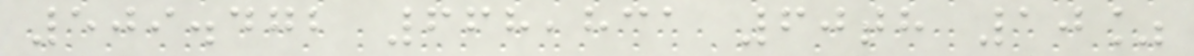509.472 668,831 60th 10%
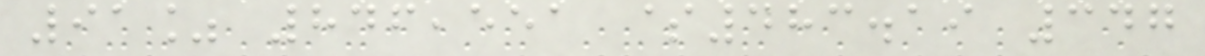91% 846,551 $483.19 347
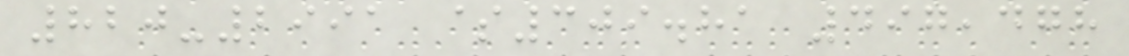820-2991 $309.81 497,478
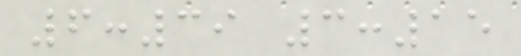6:39 3:15
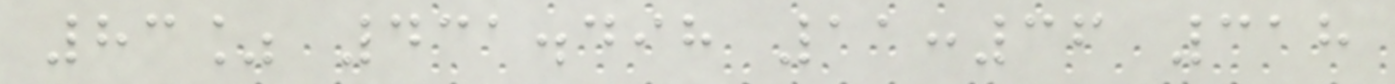83% 431.498 11:36 318
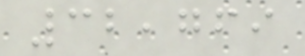32,769
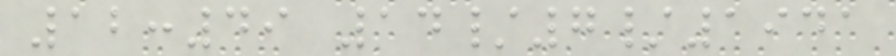12:49 14/7/1941
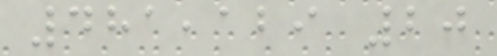481,129 20
